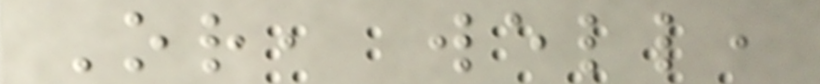Or, well,
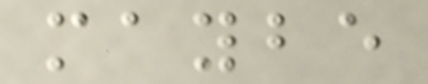maybe
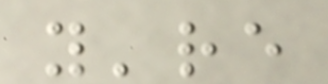you're
